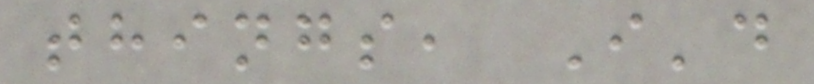things, I'd
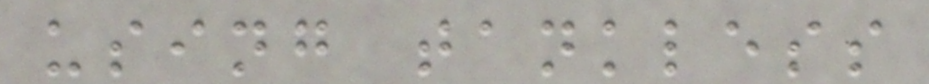using tankless
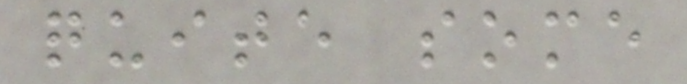quite some
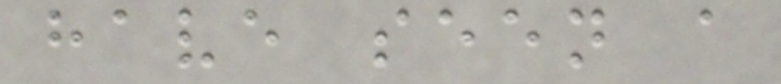have seen a
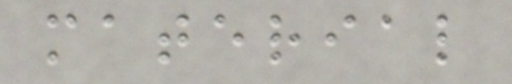material
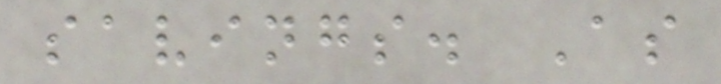savings. As
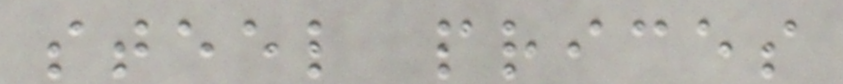steel prices
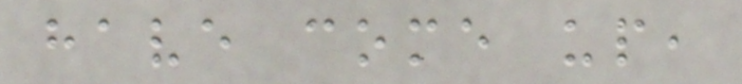have come up,
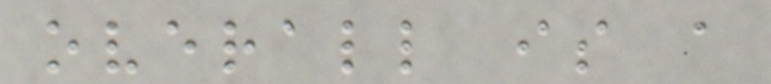overall is a
